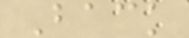Back
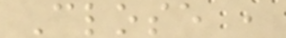Close ,
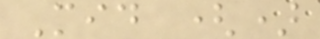Mid ()
